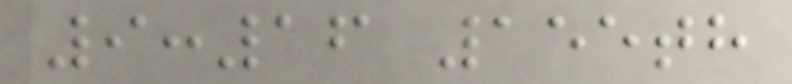9:16 155th
